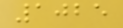1025
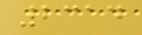2314
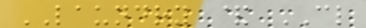LAUNDRY & CL
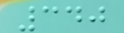340
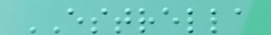ESTRELLA
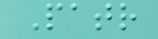Patr
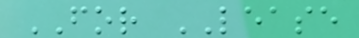FOR LEASE
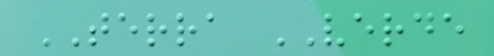TERRA VERDE
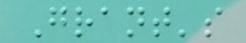Grant's
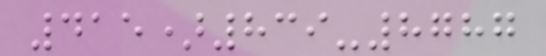415)839-8787
